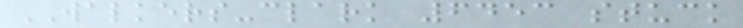WALKERS-clark 6453 stuck
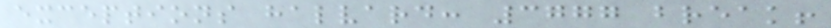exceptions halvard: 3777 break!
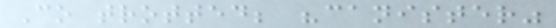Co trotted; "canister"
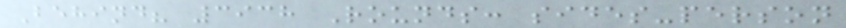Behind? 3938 Rounds: sides-person
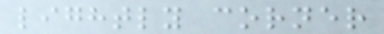lightly corner
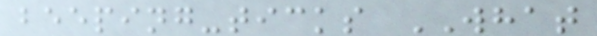beeping-ticks WHAT
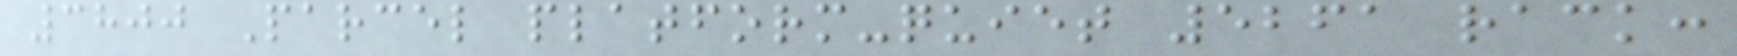3800 Parcel platform-quiet 5261 rack:
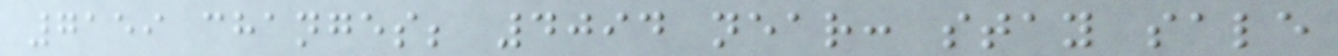7159 changes; 4094 near: stay sale
